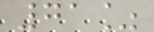71%
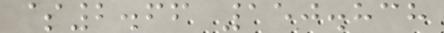$2.66 150.838
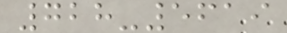728-5619
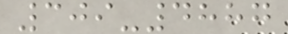309-4887
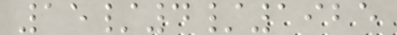15/4/1925
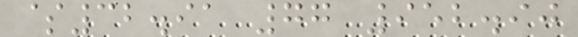$32.91 77 952.90
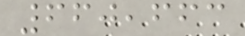660,663
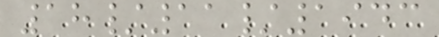18/11/1943
